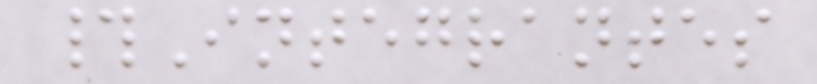#Integrantes
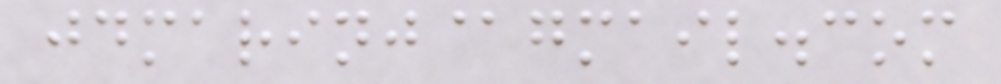jdmarinj@gmail.com
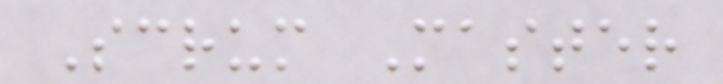Scrum Master
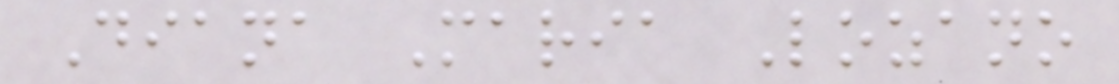Diana Maria Lozano
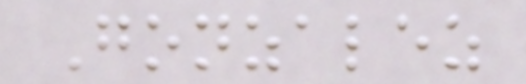Gonzalez
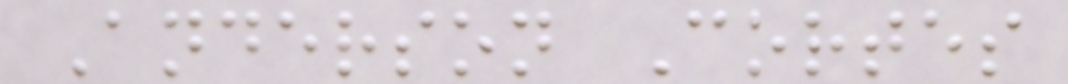Anderson Cortes
